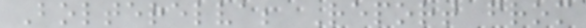Bolterelva; Report from
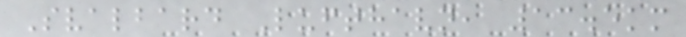Svalbard Lufthavn, 13.5km
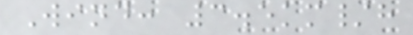Wind: 3.5km/h
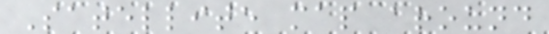Satellite map around
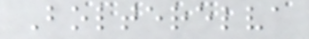Bolterelva
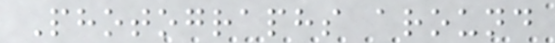Photographs around
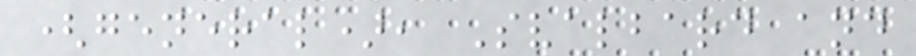(general), Svalbard and
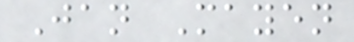Jan Mayen
